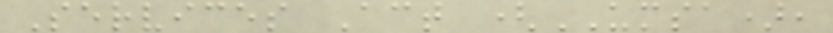Services Act (UMSA),
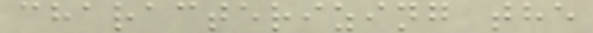characterizing the
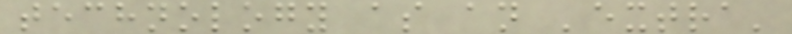technology as an 'extra'
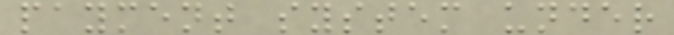payment system under
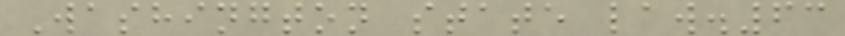Washington state law.63
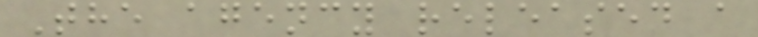The agency released a
